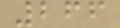266
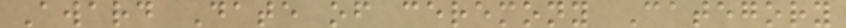Award Date of ceremony Category
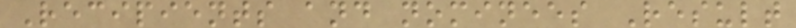Recipients and nominees Result
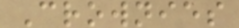Crownies
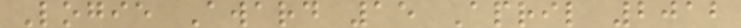Logie Award 15 April 2012
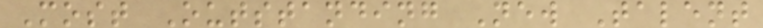Most Outstanding New Talent
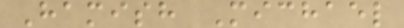Hamish Michael
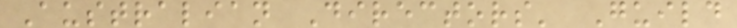Australian Directors' Guild
